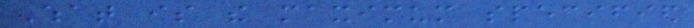What is the maximum specified
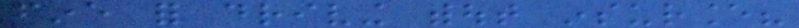fine for driving without insurance?
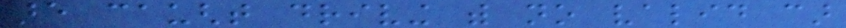are caught driving with no valid car
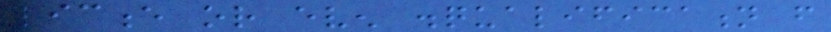licence or even disqualification from
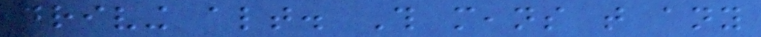driving altogether. This means that any
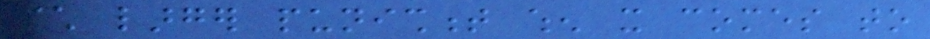much larger punishment when it comes to
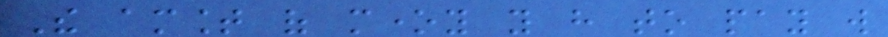The amount of money you have to pay will
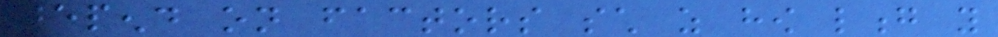depend on factors such as how long you
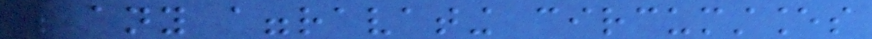were any aggravating circumstances
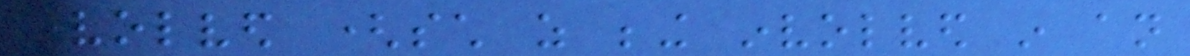involved (such as being involved in an
